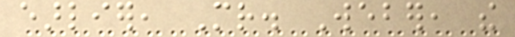earlier, Mr. Weber, the
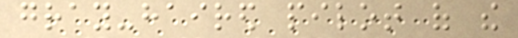gray-haired pilot of the
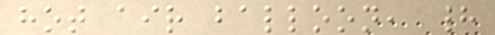hot air balloon, had
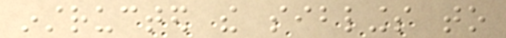instructed the siblings to
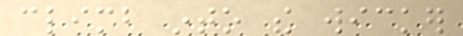climb into the wicker
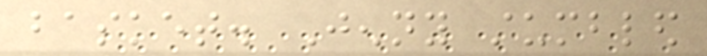basket. Jenny stumbled
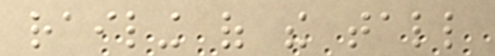railing of the tall
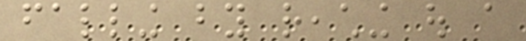falling by reaching out a
